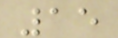15
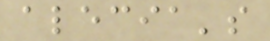alecia's
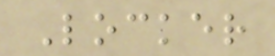Locker
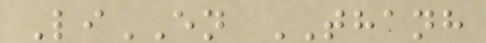LiEN THANH
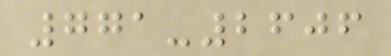771-2606
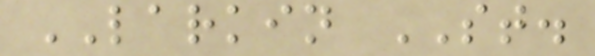LARKIN ST.
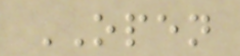OPEN
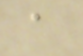a
